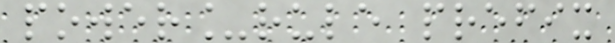power_rule prefix
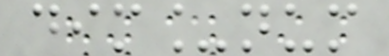dim_num
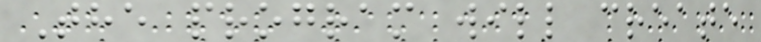The program will create
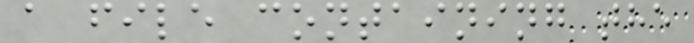a file containing the
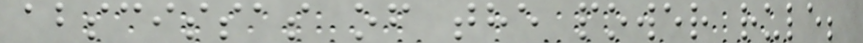abscissas of the power rule;
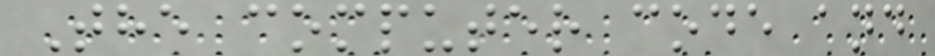The computer code and
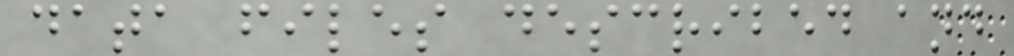data files described and
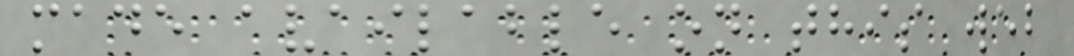made available on this web
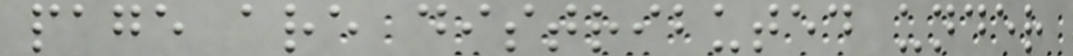page are distributed under
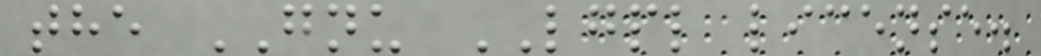the GNU LGPL license.
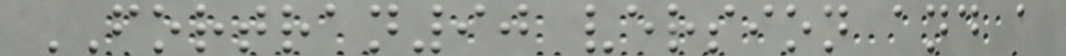FORTRAN90 version and a
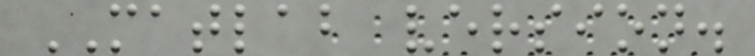MATLAB version.
